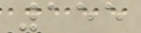155
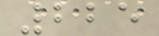225
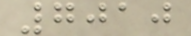7010
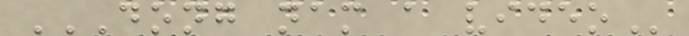DONG NAM A VIDEO
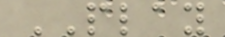PLAY
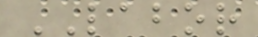LABOR
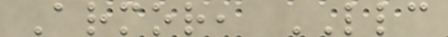Armor, LLC
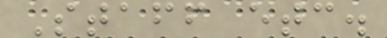Staff etc.
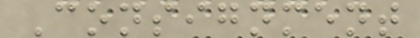Consignment
